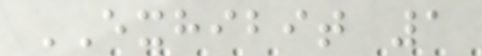EXHIBIT 1
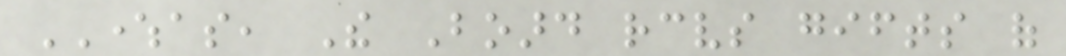WHEREAS, The Board receives gifts of
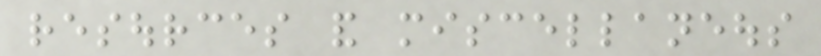resources and miscellaneous
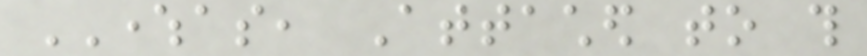WHEREAS, Attached to this
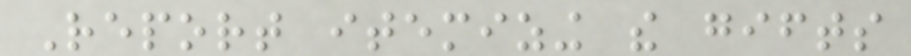Report itemizing the gifts
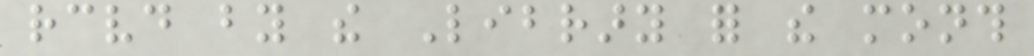received by the Library for the month
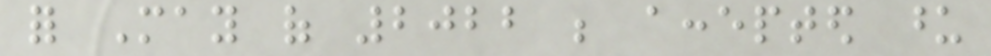for May of 2022 be accepted upon
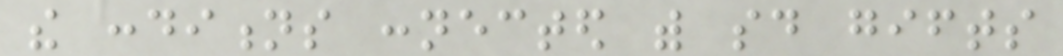the conditions connected with said gifts
